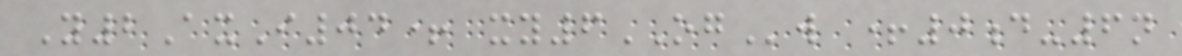Y2AxI04+ xy6OGw +0d-6n
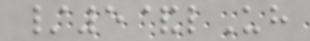/5&lUh
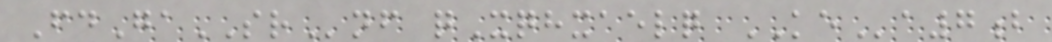FdGaSRnf qXqhxaelq KEa7b
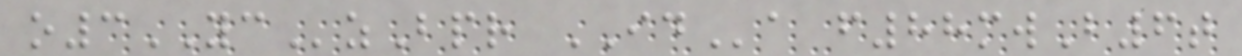o3YCzBpr IDa f88mwB6t
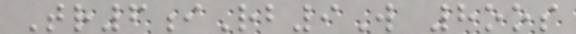Tr6iRb9W 8oos
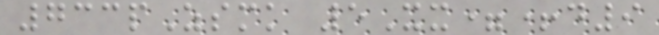733pZsmk 5Xx=+d9
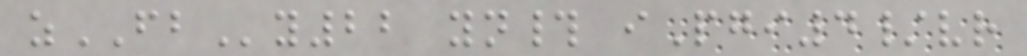zFBy22 yn# iPgi4/vr
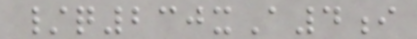/q230xA4i
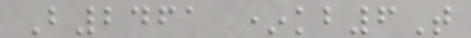B2461 *kb6T
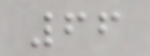66
